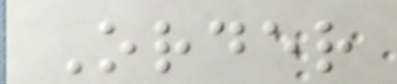Order
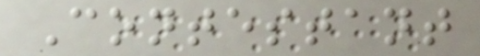Contestant
